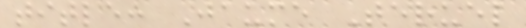title: Jaume Teruel
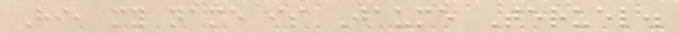Hi, my name is Jaume Teruel.
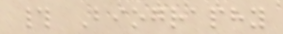# Biography
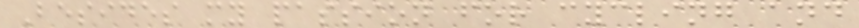Besides my passion for cycling and
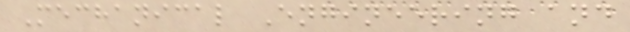Mechanical Engineering and
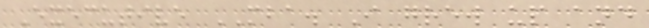Executive MBA. I grew up and
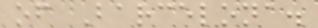of Barcelona.
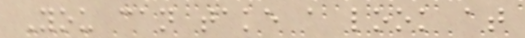You can take a look at
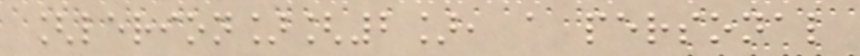[lerion][2], a personal
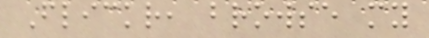Flickr, browse my
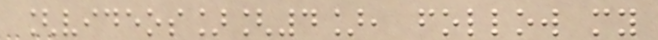[videos][4], follow my
